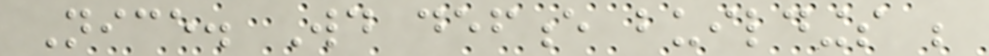Nice. Would defence buildings be
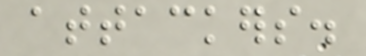attackers.
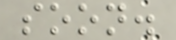soon.
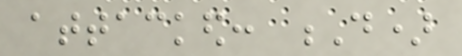attacked: D)
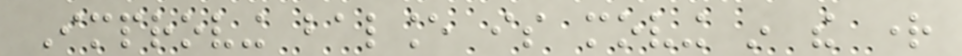Improving balance is moving in the right
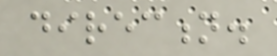direction.
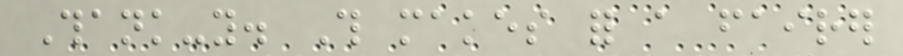Thank-you. This makes for a fairer
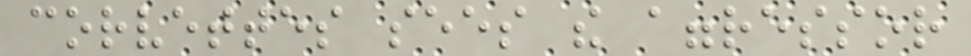corvettes sees the aggressor
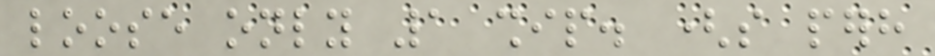loose only 1 ship. (so perhaps
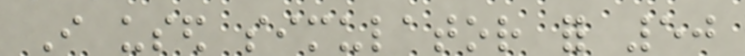I used simulator for 50
